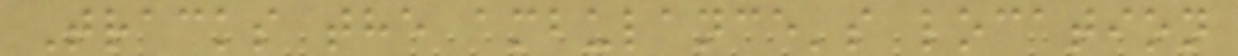Tracks the ambulance's location
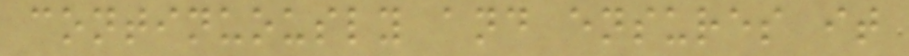continuously and ensures it
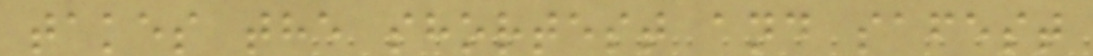takes the shortest and safest
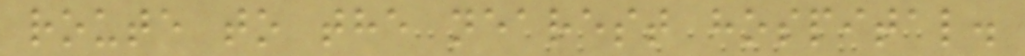route to the nearest hospital.
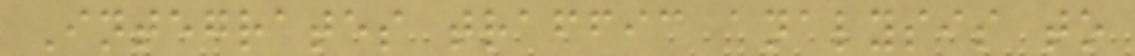Integrates traffic analysis to
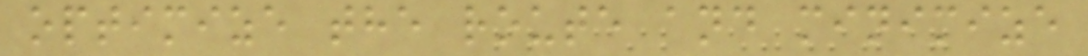optimize the route and minimize
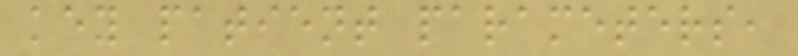key patient parameters,
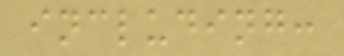including:
